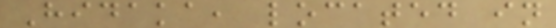Hidaka, located in
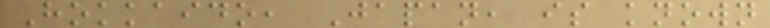Hokkaido, Japan, is known
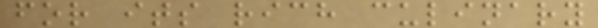for its rich culinary
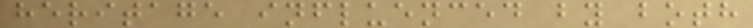heritage influenced by both
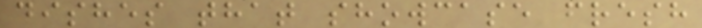dishes that showcase fresh
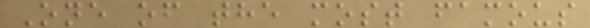One of the most famous
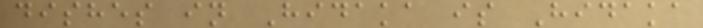dishes in Hidaka is Hidaka
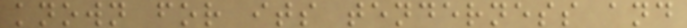known for its tenderness and
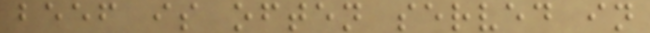beef is often served in
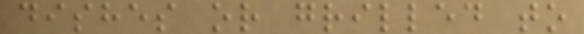dishes or grilled to
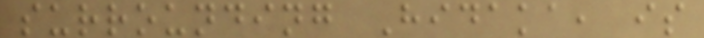surrounding Hidaka, is
